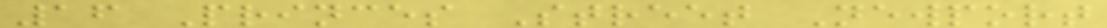16 Princes Street Newport
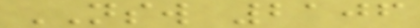NSW 2106
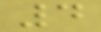4
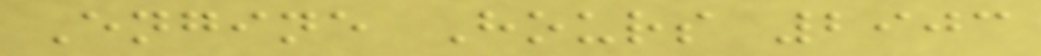Engine Hours 2903
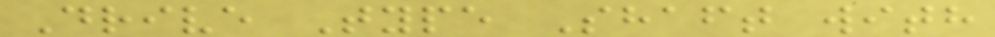Drive Type Shaft with
